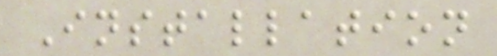Installation
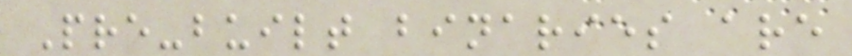Pre-built binaries are
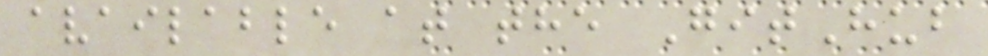available at the GitHub
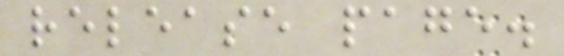release page.
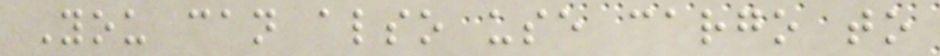You can also use cargo to
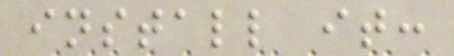install it:
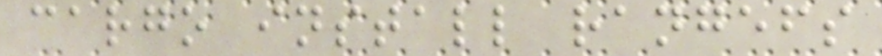cargo install rangefs
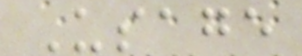Usage
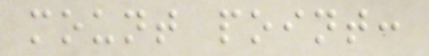mount point:
